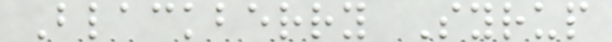Blackberry Syrup
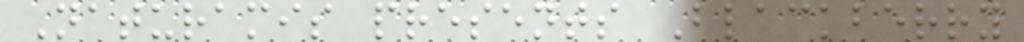Naturamis presents Blackberry
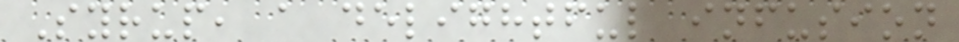Syrup, a delightful infusion
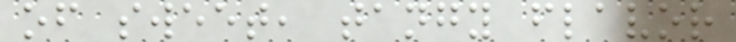of sweet, tangy flavor
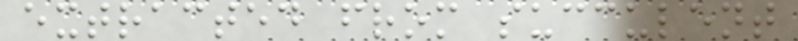extracted from succulent
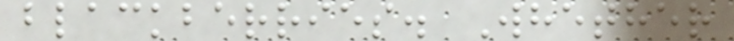blackberries. Whether
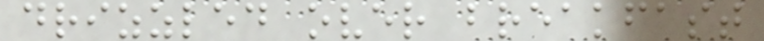drizzled over breakfast
